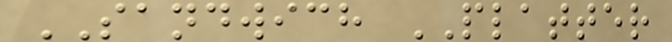SANDWICH PLATTER
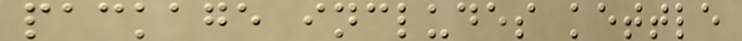package includes kettle
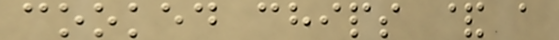cooked chips & a
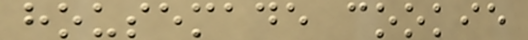housemade cookie
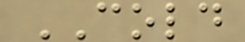COLD
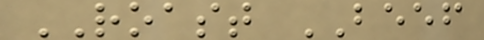ROAST BEEF
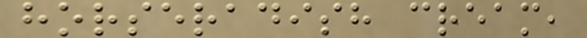horseradish cream,
